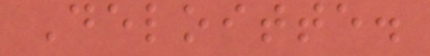Deloitte.
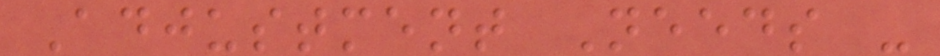Adjustment Needs -
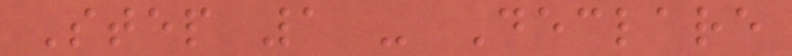Step 1 - Declare
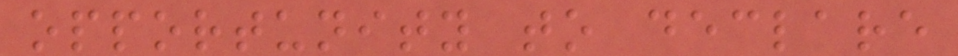opportunity to declare
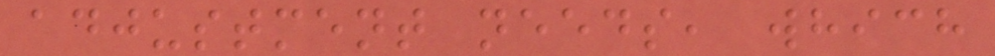adjustment needs, which
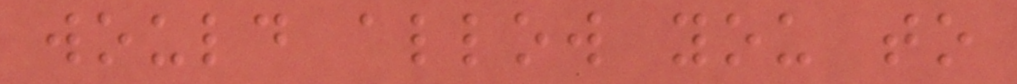would allow you to
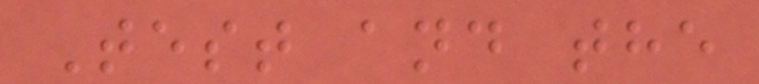Test and the
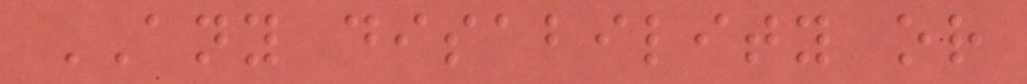ANY disability or
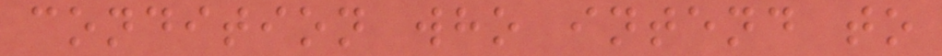condition who intend to
